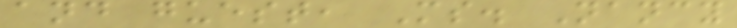and guest, Ms. Nancy
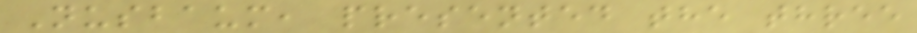Nusbaum, presented the three
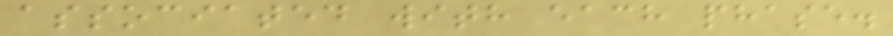associated with each phase.
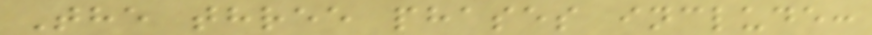The three phases include:
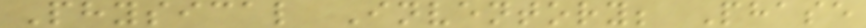Physical Inventory; Phase
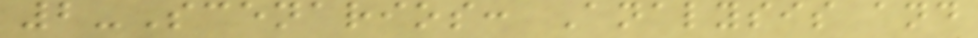2-Scenarios: Analysis and
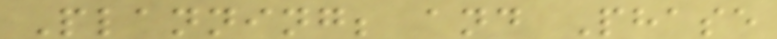Planning; and Phase
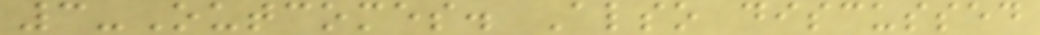3-Outcomes. Also discussed
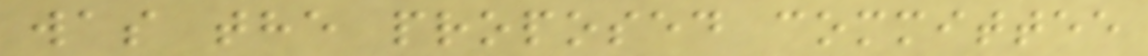was the proposed committee
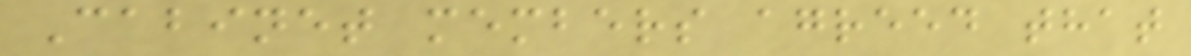Cabinet members agreed that
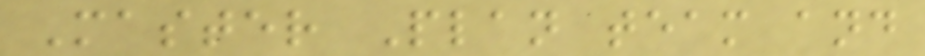Master Plan team and
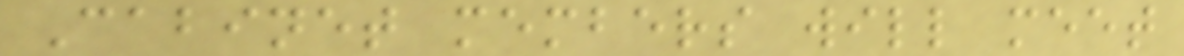Cabinet members will meet
